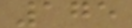175
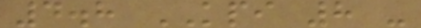4.8 KPI 8 -
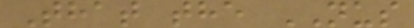That the NUS
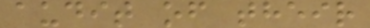audit of their
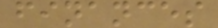finances
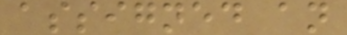assigned an
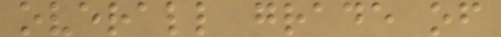overall grade of
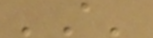'A'
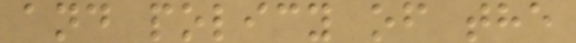and policy of the
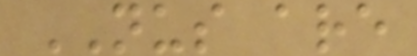NUS are
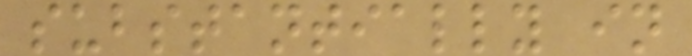substantially in
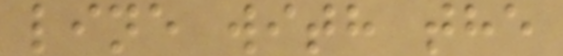line with the
